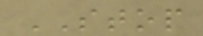STOP
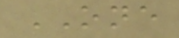ONE
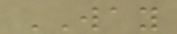WAY
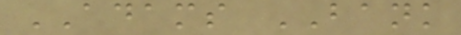ADAMS BANK
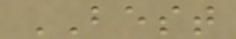BEST
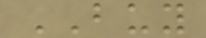BUY
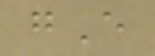gE
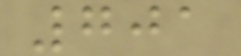701
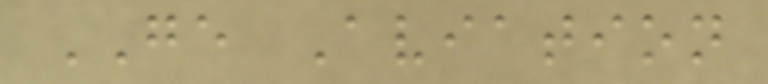GE Aviation
